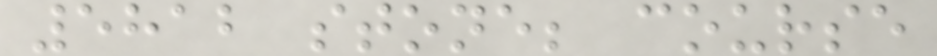5812 stone; course
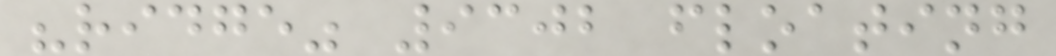"ridge" 9302 floating
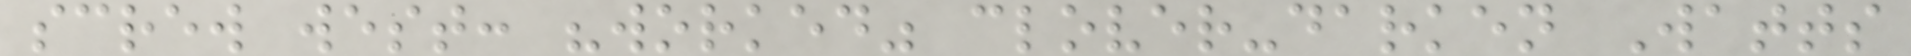screw west: "worked" clover-darken Watts
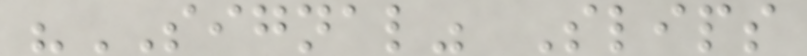"SIGNAL" Slips
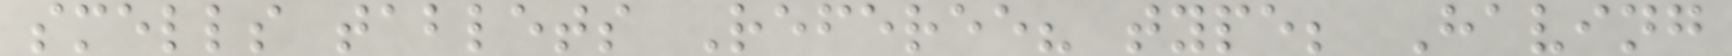smells tablets Referee? type; Having
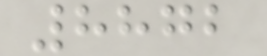8872
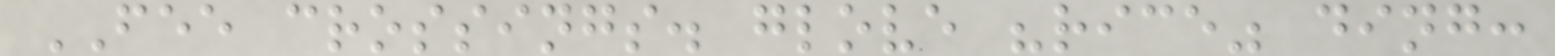FEE crossings. glove "rice" ding:
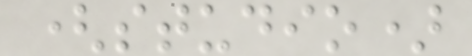(studio)
